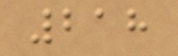218
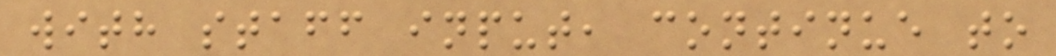with staff input, continue to
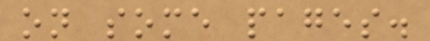on some pages.
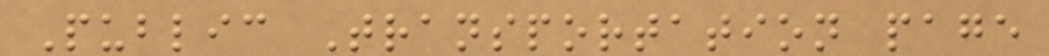Public Transportation page
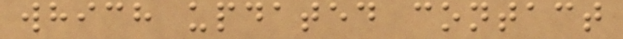which updated contact
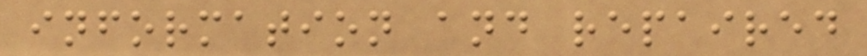information and repaired
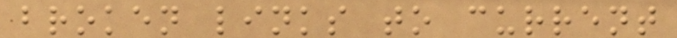broken links to current
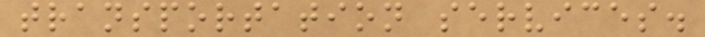transportation services.
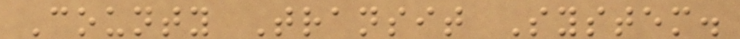County Transit System.
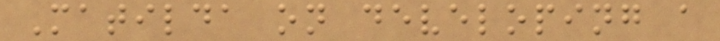Matilda on developing a
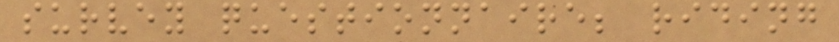survey questionnaire; riding
